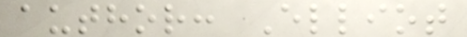author: Elliot
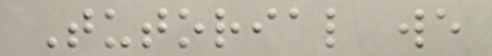Tutorial we
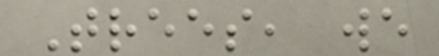Trees, we
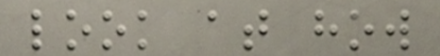look at how
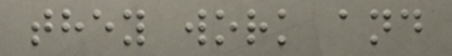they work and
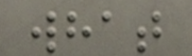what
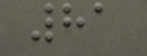81
